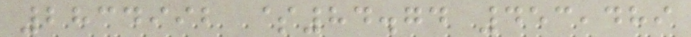2834992 $84.74 453,489
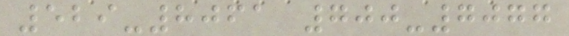529-8061 700-7077
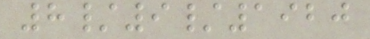8/9/1920
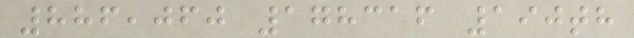886,060 178316 190th
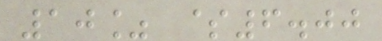10% $6.00
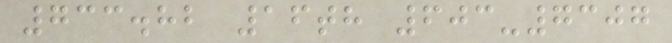733.82 16th 603-7307
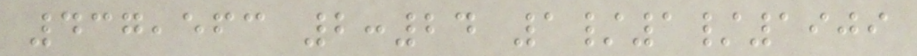437,563 2:24 1/1/1909
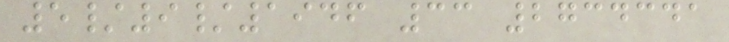5/9/1946 33 2734341
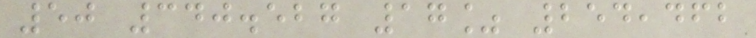50 340.527 17% 254,462
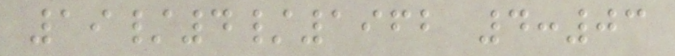19/4/1962 4:03
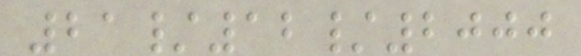21/12/2000
